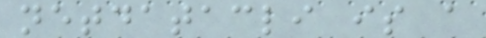netdatacli is a
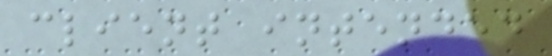client intended
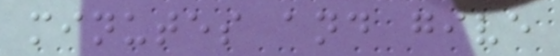minutes and give
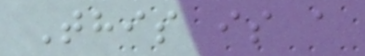This is a
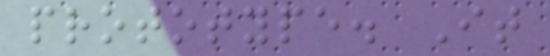prototype. It
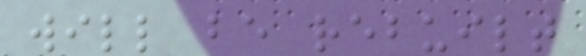will be rebuilt
